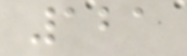121
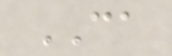CA
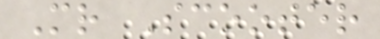Mr Scooter
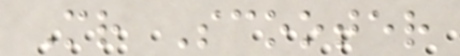Mr Scooter
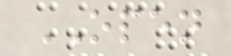OPEN
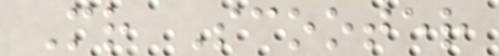Mr Scooter
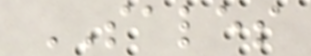SALES
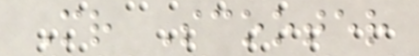Mr Scooter
